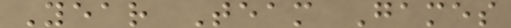Year Team Games
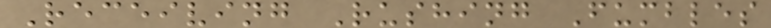Receiving Rushing Fumbles
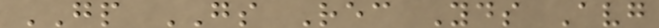GP GS Rec Yds Avg
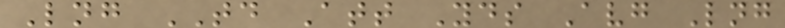Lng TD Att Yds Avg Lng
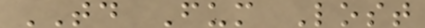TD Fum Lost
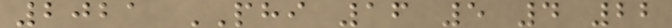2021 PHI 16 5 4 22
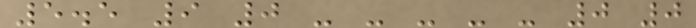5.5 9 0 - - - - - 0 0
